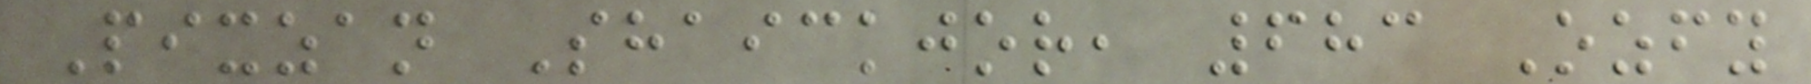Pixzan Shaickjor, 683 Ozfy
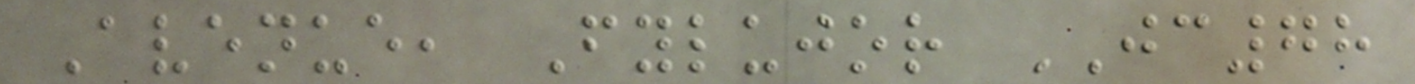Avenue, Fylujor JC78
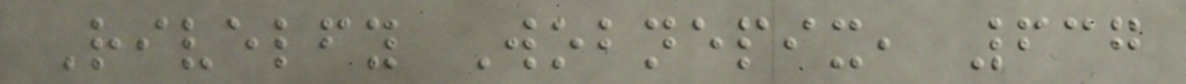Rivelfy Wobnepix, 637
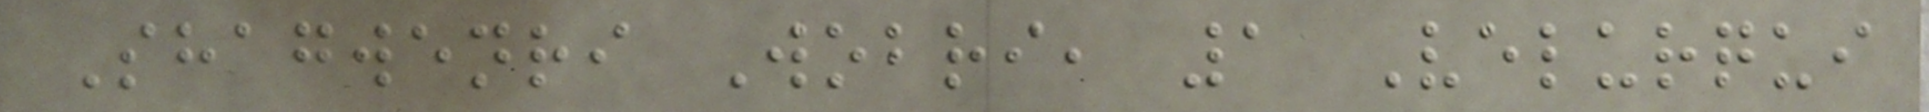Shagwenri Wobri, 1 Velurqui
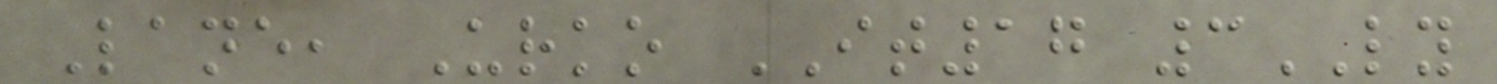Lane, Urko IT17 3LY
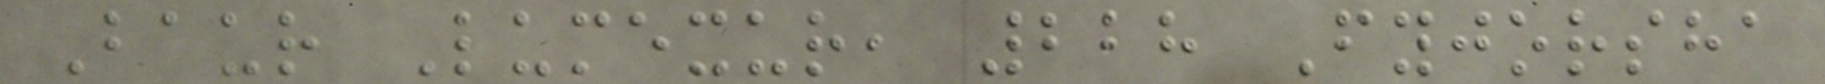Baur Lumexur, 228 Fyjorsha
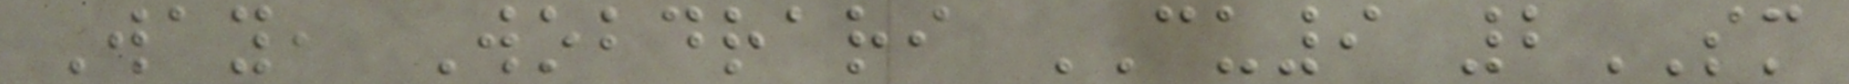Way, Wobdrari CU9 2SM
